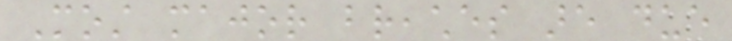Most major breaches are due
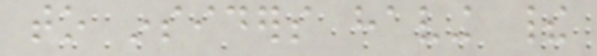to insiders having their
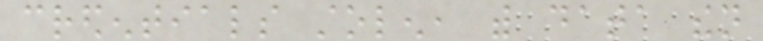credentials stolen, with data then
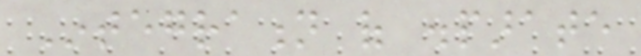Integration of disparate
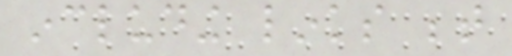including links between
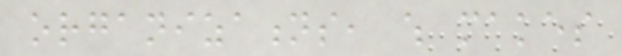organizations, which makes
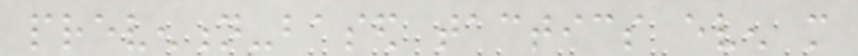prevention-based tactics even more
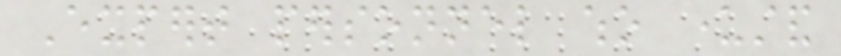Expert personnel who understand
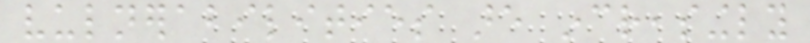vulnerabilities are increasingly
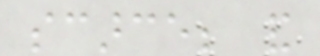scarce; and
